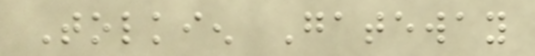Tolkien Gateway
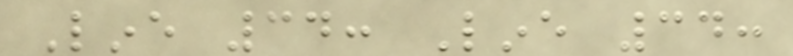Line 34: Line 34:
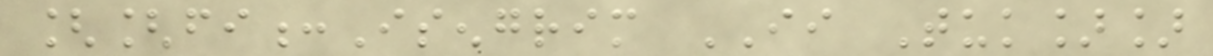[[fi:Isengrim II Tuk]]
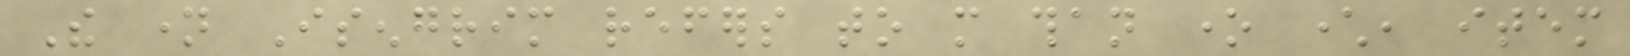The name Isengrim refers to more than one character, item
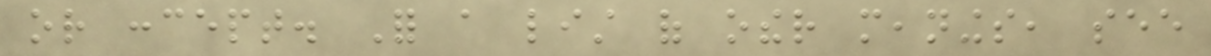or concept. For a list of other meanings, see
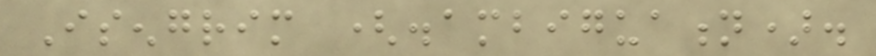Isengrim (disambiguation).
